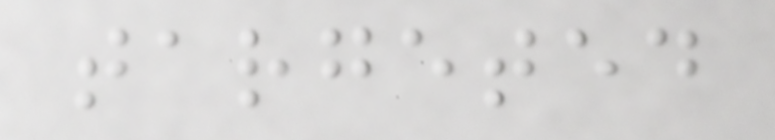targeted
